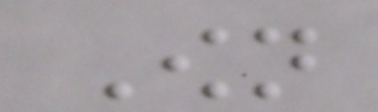Own
